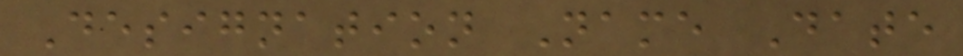Designation Name Date
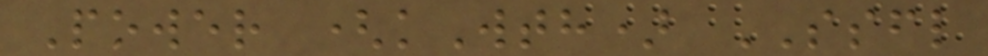Power (kWth) SSFL
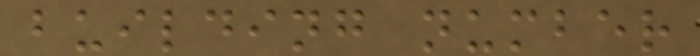building number
